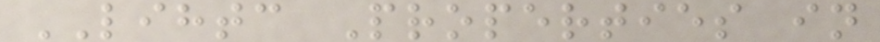LIHTC Properties in
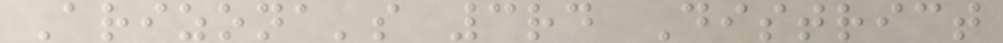Arizona's 3rd District
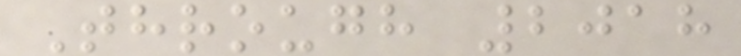Through 2018
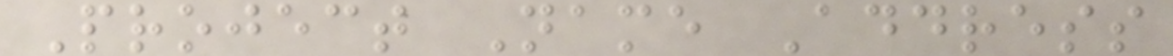Project Name Address
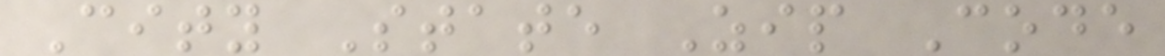City State Zip Code
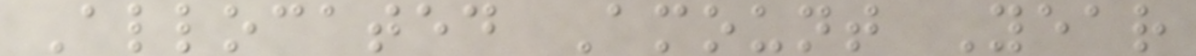Allocated Amount Year
